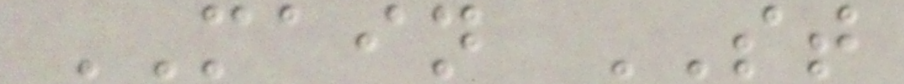MAIN ST
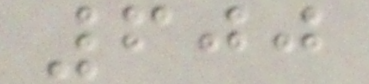600
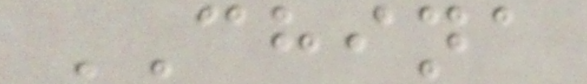CHINA
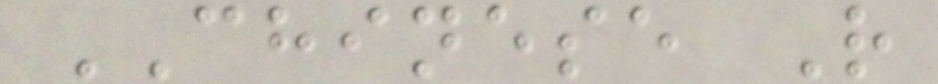CHINESE R
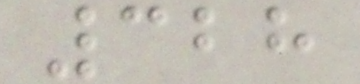328
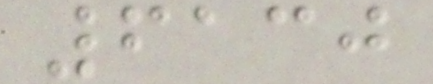6130
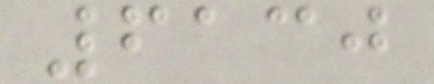6130
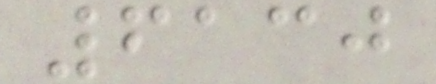6130
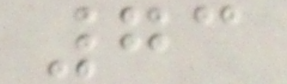73
